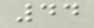44
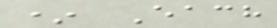* Each
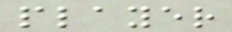player
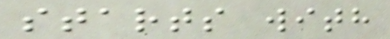starts with
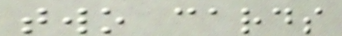two cards
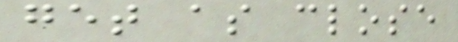get as close
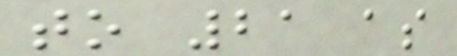to 21 as
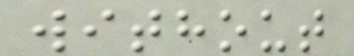without
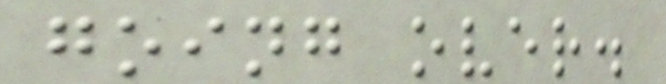going over.
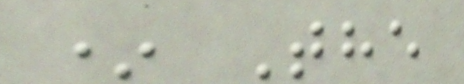* The
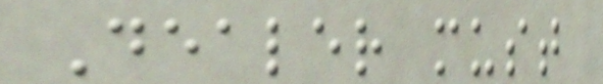Dealer must
